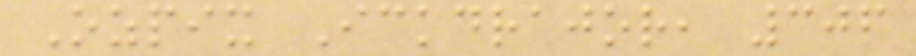Ozpix Ickdrajor, 306
